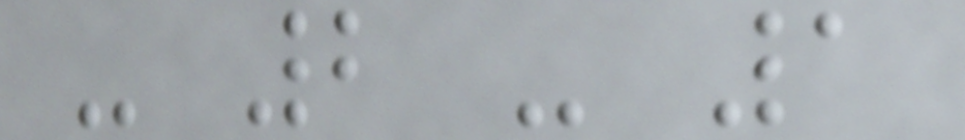- 2 - 1
